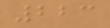223
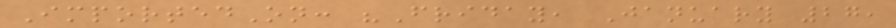ImportedOn: "Friday, January 27,
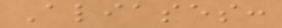Aliases:
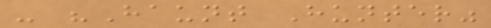- "Haunt Hunter"
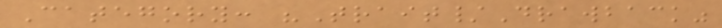Category: "Trait/Drawback"
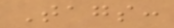Tags:
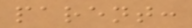parent:
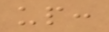up:
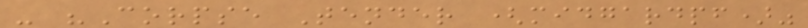- "Corpse Tender (midgardpf)"
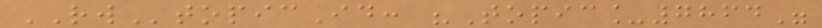RWtopicId: "Topic_7864"
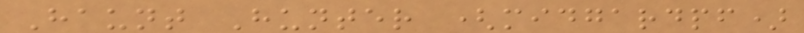Haunt Hunter (midgardpf)
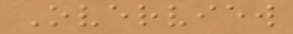Overview
